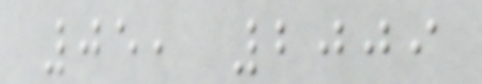05, 2009
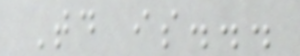Today is...
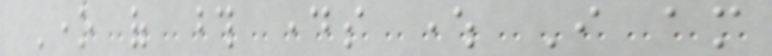One of those days where I am
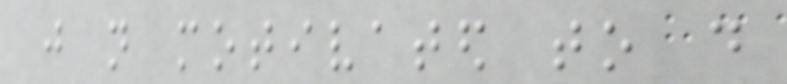just not motivated to do
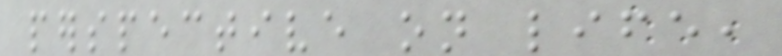perspective on life,
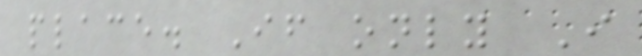place. If only I
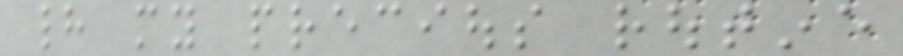had my precious routine
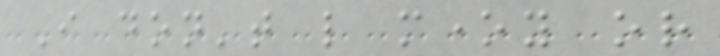I don't like money or
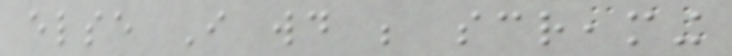else I would be screaming
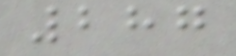287
